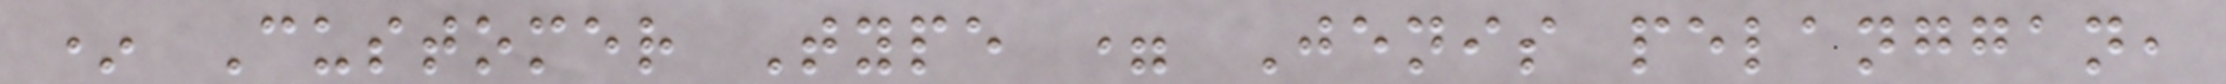* Customer Type = Jenis pelanggan,
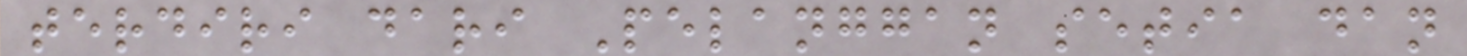terdiri dari Pelanggan setia dan
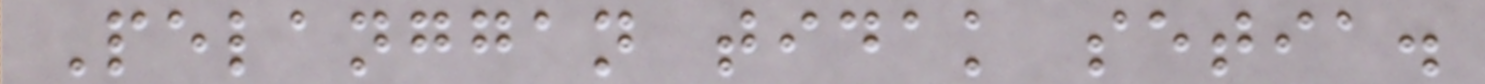Pelanggan tidak setia.
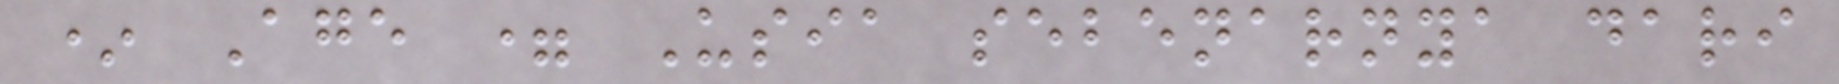* Age = Usia sebenarnya dari
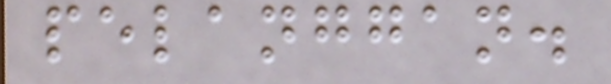pelanggan.
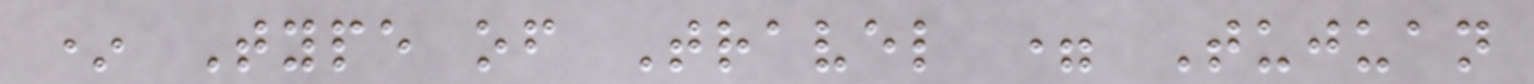* Type of Travel = Tujuan
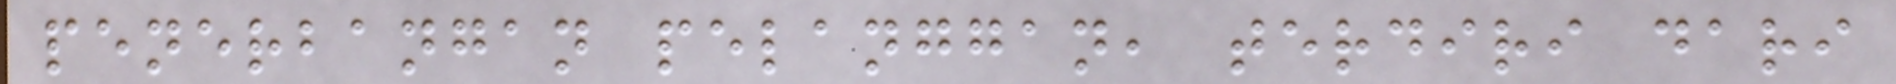penerbangan pelanggan, terdiri dari
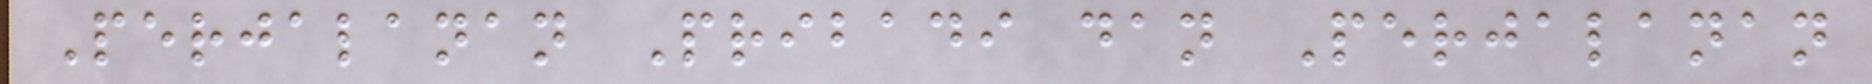Perjalanan Pribadi dan Perjalanan
